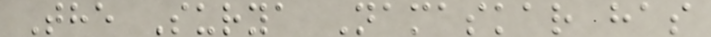The Surya Namaskar has
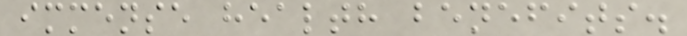immense health benefits.
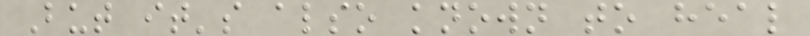But it's also known to heal
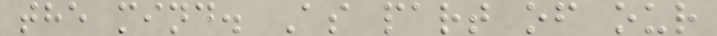the mind. As part of our
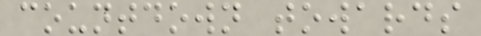countdown towards
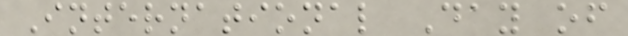International Day of
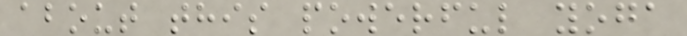about this powerful yoga
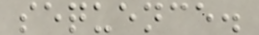sequence.
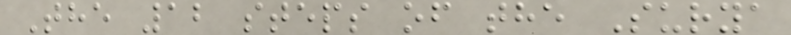The 12 steps of the Surya
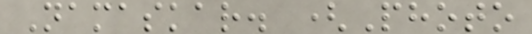Namaskar. (Photo
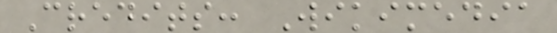Credits: Wikimedia
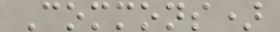Commons)
